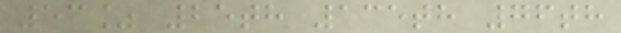53% 25th 135th 76th
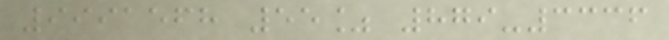9991568 55% 879-3336
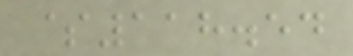$118.54
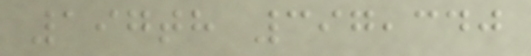197th 397,340
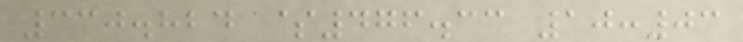330.824 $476.33 10:03
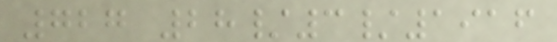727 28/3/1916
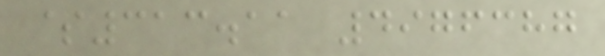$313.11 4976387
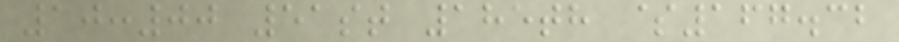10:00 51st 185th $167.32
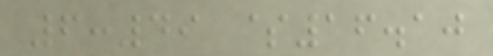6:49 $16.10
